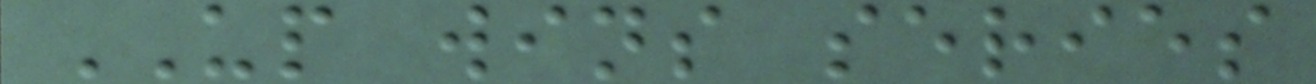UP wins series
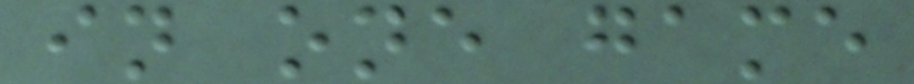in one game
